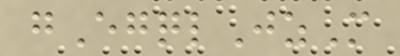gEgqlJzM
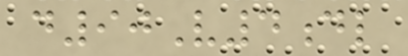d90V4dl
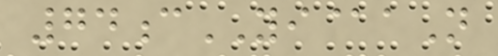74cYI@aN
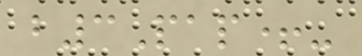b3Pap+-
